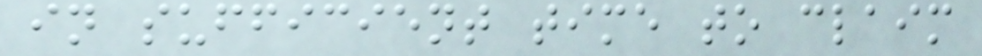in sufficient time to claim
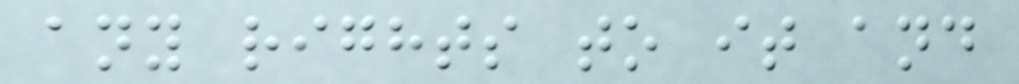any rights to it and
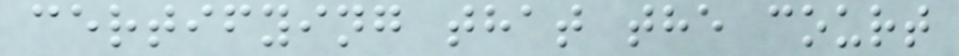certifying that the court
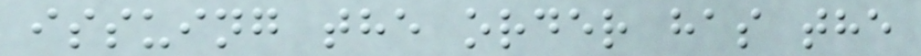issuing the order has the
